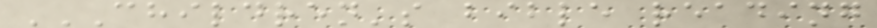CHILDREN'S BIBLE READING
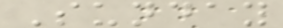Sunday
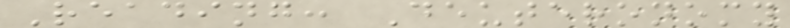Reading: Deuteronomy
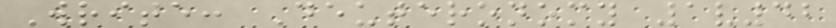Write: Deuteronomy 1v42
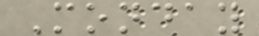Monday
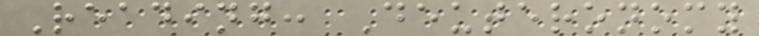Reading: Deuteronomy
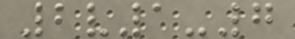2v1-7
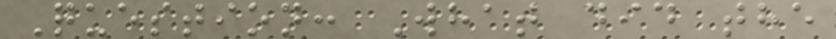Question: What did the
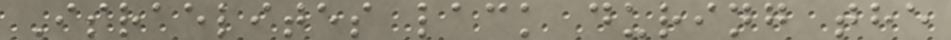Israelites lack during the
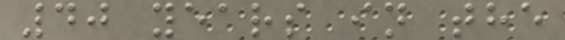40 years in the
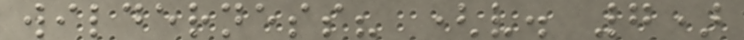wilderness? (v. 7)
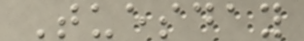Tuesday
